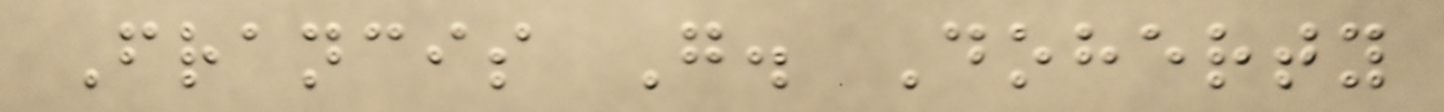Francis G. Doherty
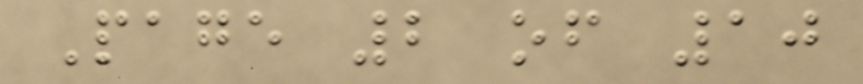Page 2 of 10
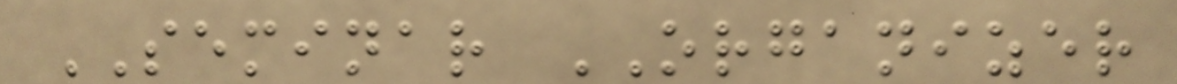SEMINAR ORGANIZER
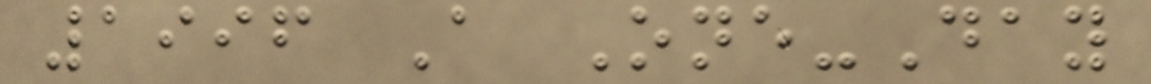1996 A One-Day
